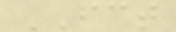FCT
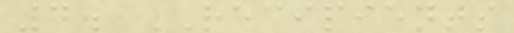4. RECIPIENTS
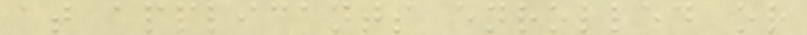at applicants enrolled or
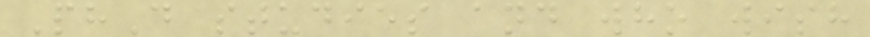PhD studies and who wish
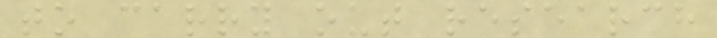to carry out research
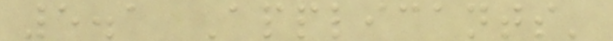5.1 Applicants'
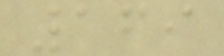169
